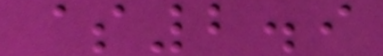$2.9
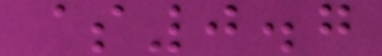$0.7
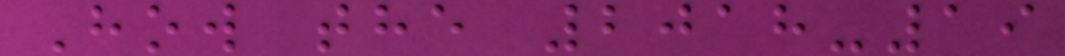How the 2018-19
